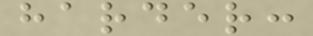harder:
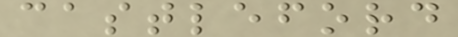castleford
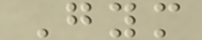Gym
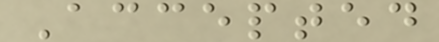Accepted
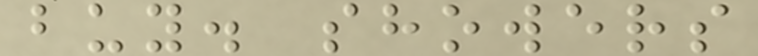buy. showers
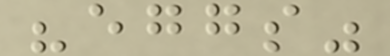"eggs"
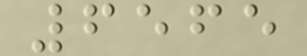6565
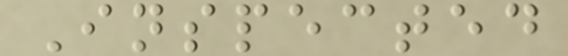Inspected
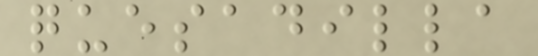quesadilla
